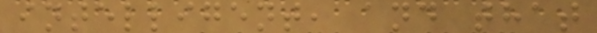intelligent, and that
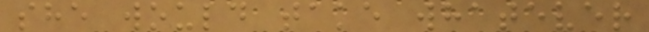she would take whatever
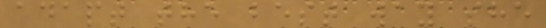adapt the best way she
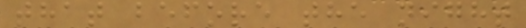that before the night
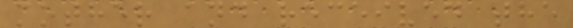mother and received the
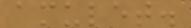amulet.
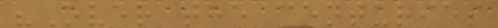"Over the centuries
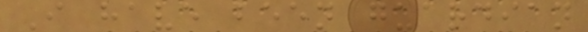I have been guardian
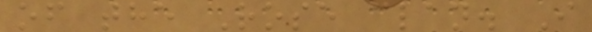of the Rose clan. I
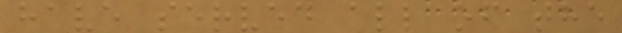have served all of the
